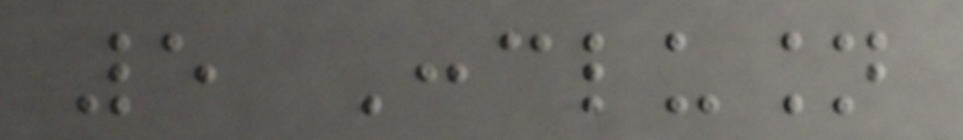5 Conclusion
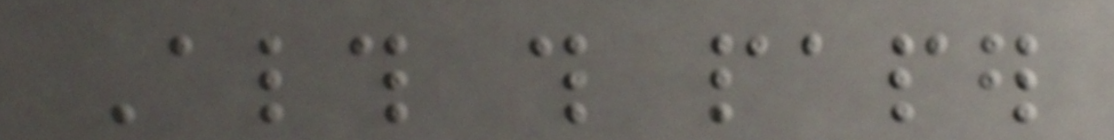Although this paper
